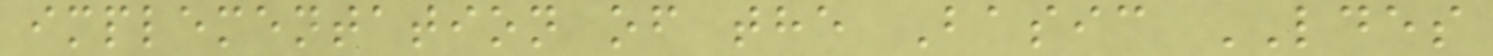implementation of the Basic LDES
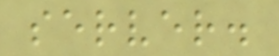server.
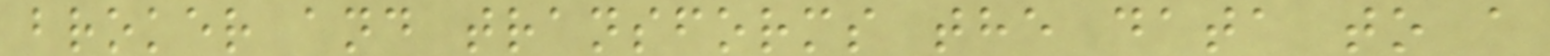broker and transforms the data to a
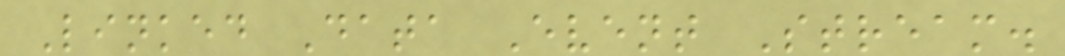Linked Data Event Stream.
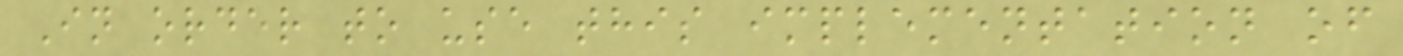In order to use this implementation of
